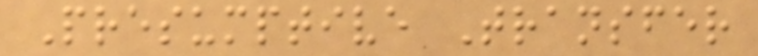Presumptive Transfer
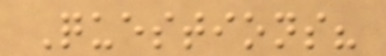Questions?
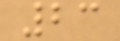23
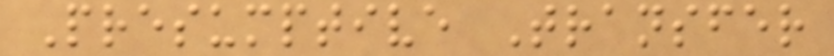Presumptive Transfer
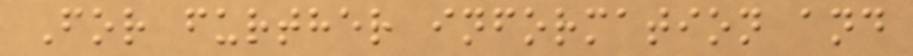For further information and
